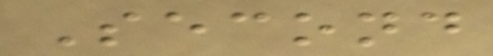Second
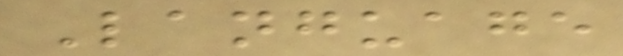Language
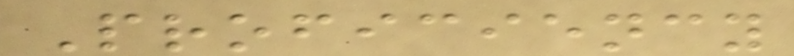Proficiency
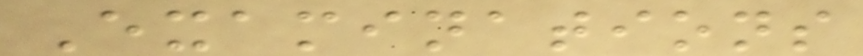Examinations
